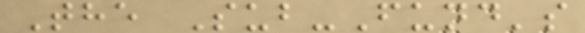The Sub-Fund's
